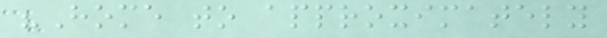"Home to approximately
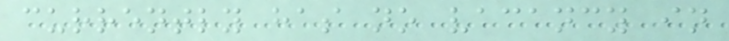currently has no vacancy in
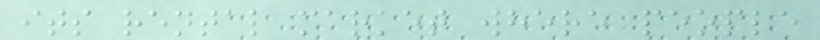its rental market where people
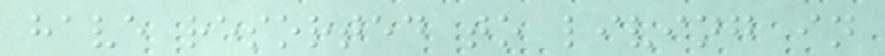have resorted to living in
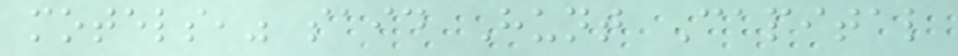motels," said Hunt Capital
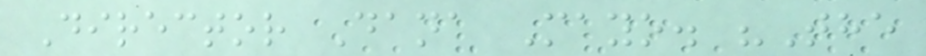Director Dana Mayo. "The
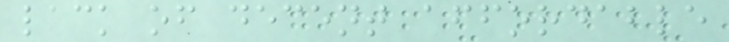lack of decent affordable
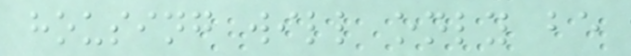housing will only be
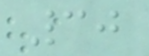30
